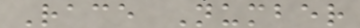Race Number
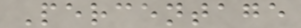Percentage
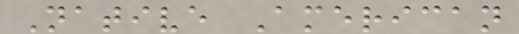Native American
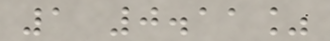1 0.11%
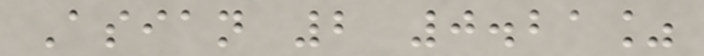Asian 2 0.21%
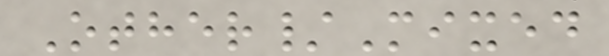Other/Mixed
